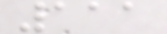111
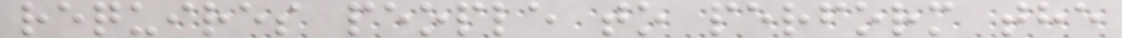requires people to perform the
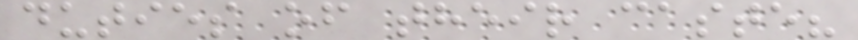duties of their caste?
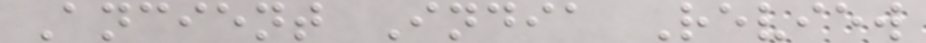Ancient India Review
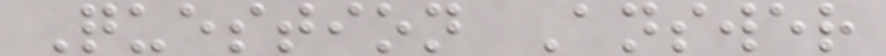Question Answer
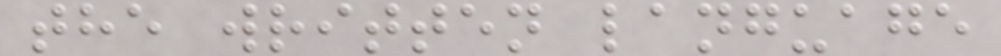the written language
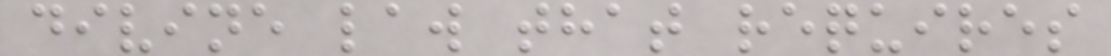divine law that requires
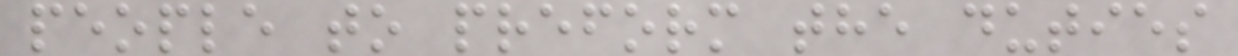people to preform the duties
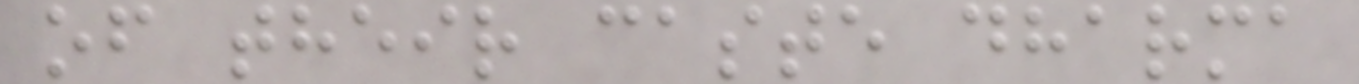of their caste dharma
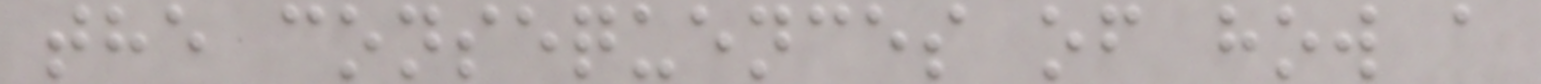the consequences of how a
